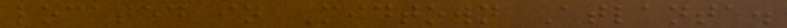located in Midtown Atlanta.
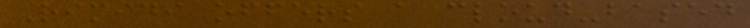Rimidi offers a cloud-based
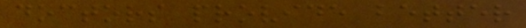doctors provide better
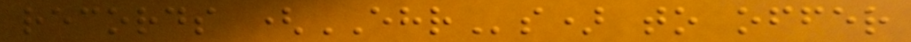records (EHRs) to offer
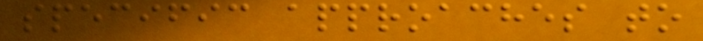specific approaches to
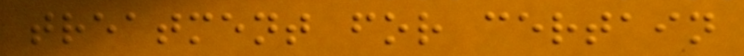treatment for certain
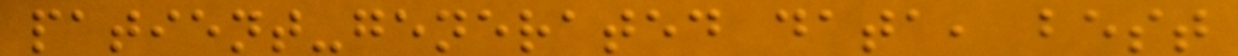patient-generated data, best
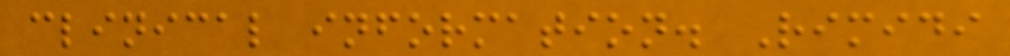clinical information. Rimidi
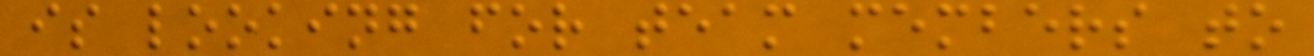is looking for team members to
